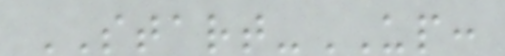START-UP:
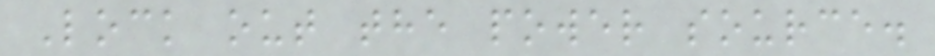Lock out the power source.
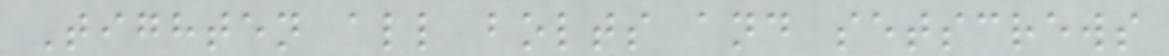Tighten all bolts and setscrews
